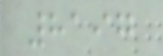8197
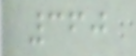360
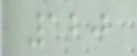120
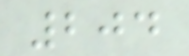204
